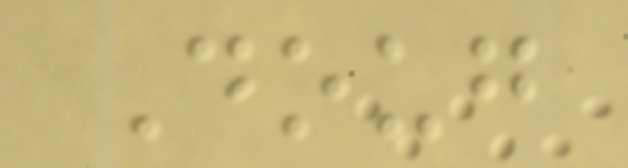Doug
